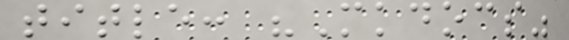title: "Mkdocs"
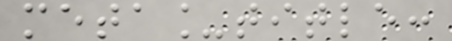meta_title:
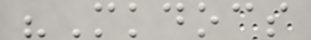"Mkdocs
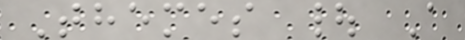Themes | A
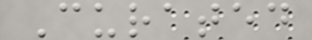Curated
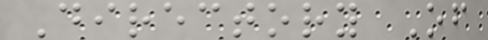Directory Of
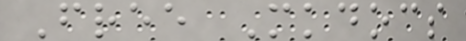Free Mkdocs
